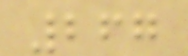267
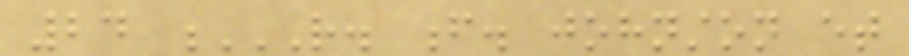24 R. F. JOHNSTON ET
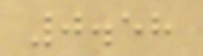0.58
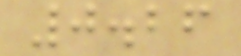0.26
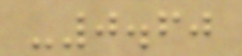-0.60
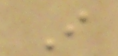I
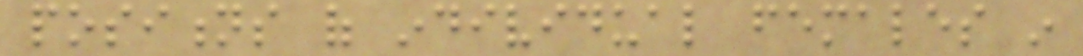positions of individual females in
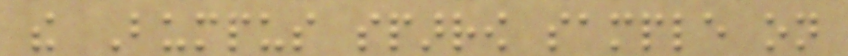the Bumpus sparrow sample on
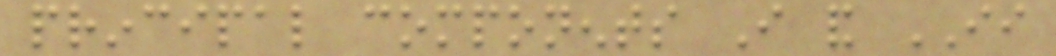principal components I and II
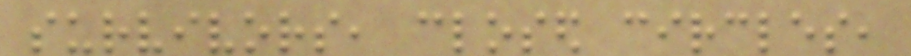survivors, closed circles,
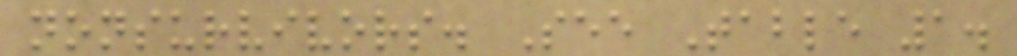nonsurvivors. See Table 1.
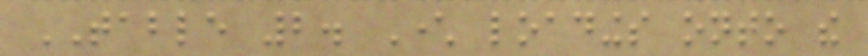TABLE 2. Character loadings onto the
